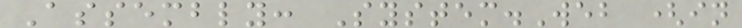Assembly: System.Web (in
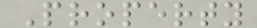Property
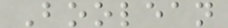Boolean
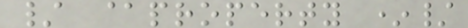/ @property */
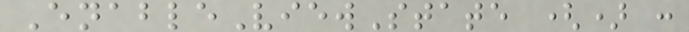EnableViewState () :
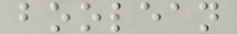boolean
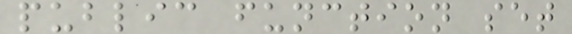public function set
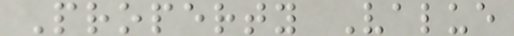Property Value
